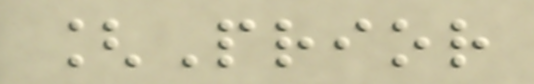[Prior
